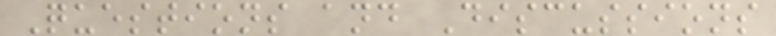Questions and Discussions
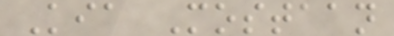Kia Mostaan
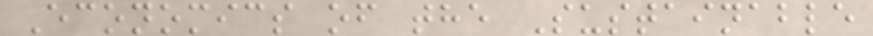Economics of the Sustainable
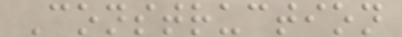Construction
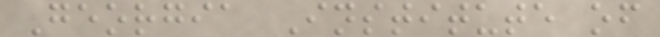Georgia Institute of
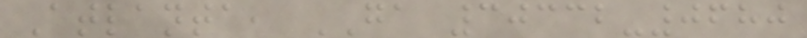Atlanta, GA 30332-0680
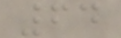64
